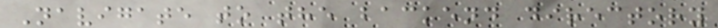Navigate to the backend directory
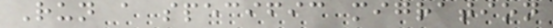Run a specific migration
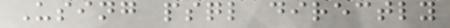Using psql directly
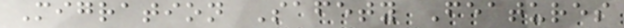Migration Safety Features
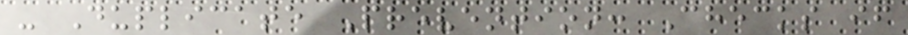- Duplicate Prevention: Checks if
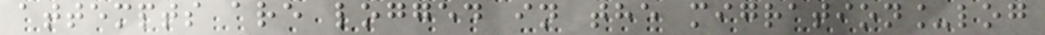attempts are logged in the migration_log
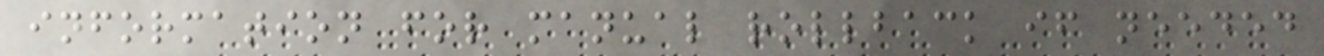information for manual rollback if needed
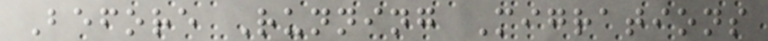Before Running Migrations
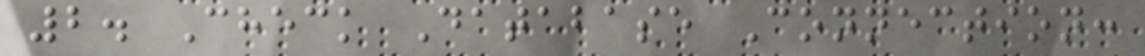2. Check Database Connection:
